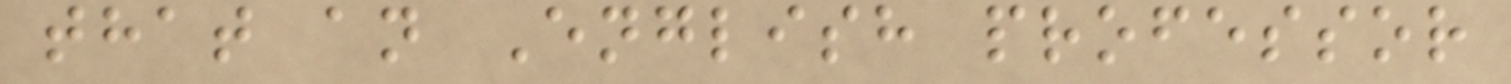that an English professor
